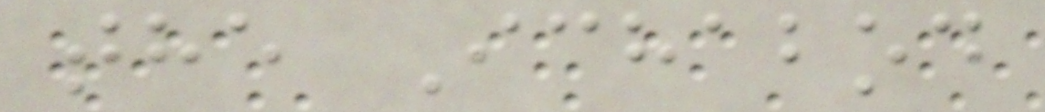the Ichabod
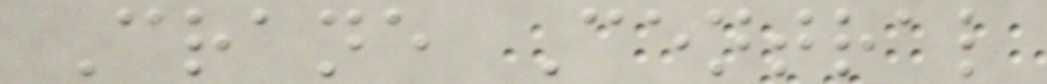Crane Central
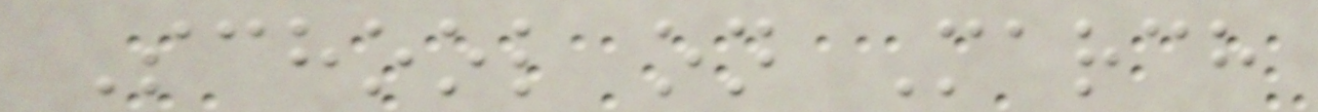School on March
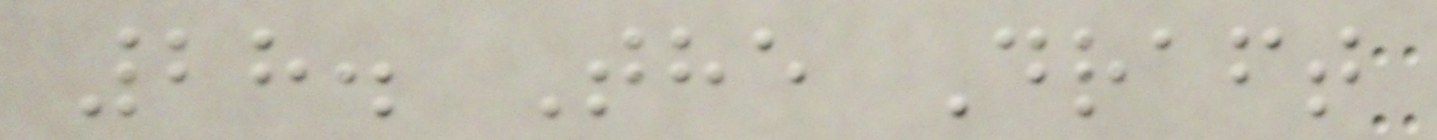28. The Draft
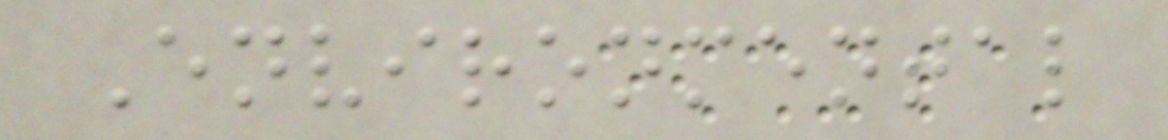Environmental
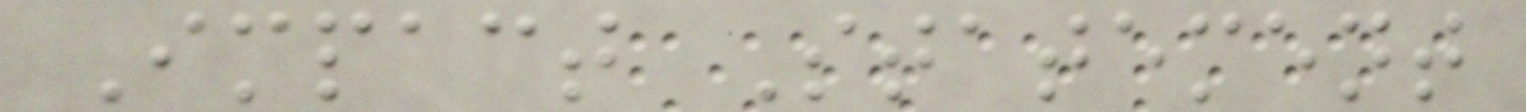Impact Statement
